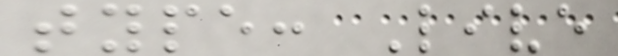type: Live
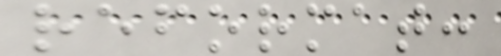reformat:
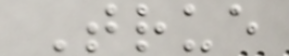True
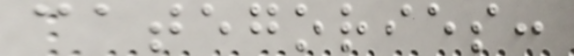categories:
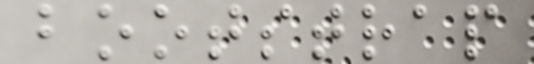bootstrap
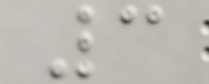3
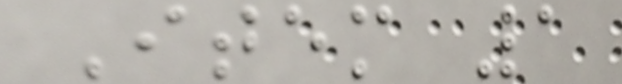Item 1
